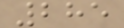285
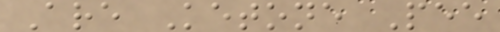Are Ketone Pee
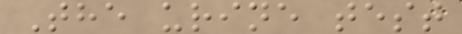The urine test
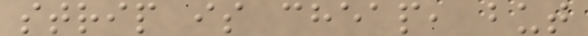strip is cheap, but
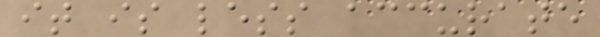it is less accurate
